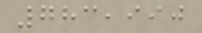783,990
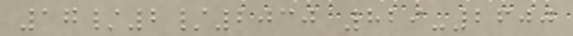17/2/2030 829-2600
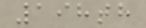198th
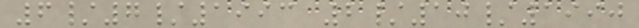6/7/1993 2/10/1990
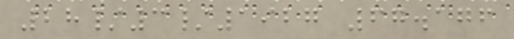28/3/1927 67.176
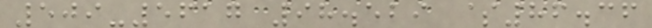509-5617 98.529 $86.36
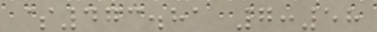$473.81 7:58
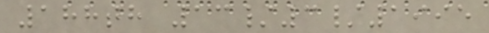188th 13/3/1995
